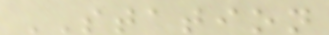STATION
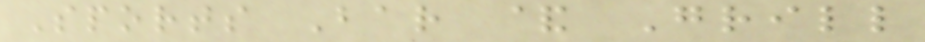Sports Bar & Grill
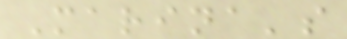Marina's
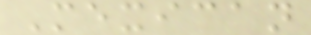Mexican
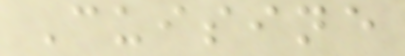Cuisine
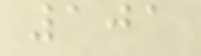101
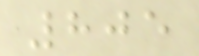805
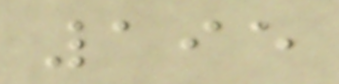195
